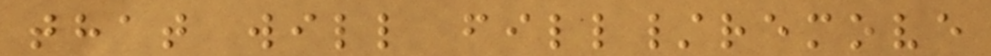that will fill/remove
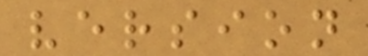version
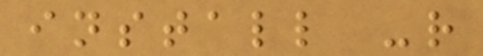install -r
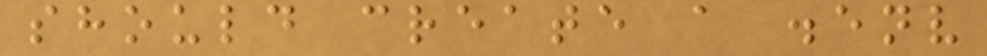should create a .env
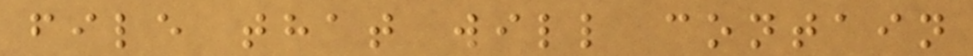file that will contain
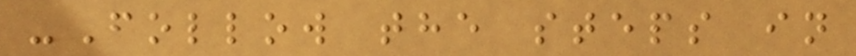-Follow the steps in
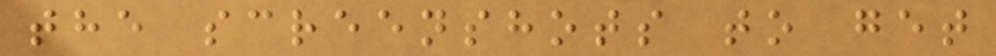the screenshots to get
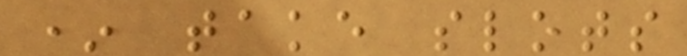* take slots
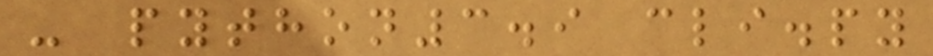- python3.9 cli.py
